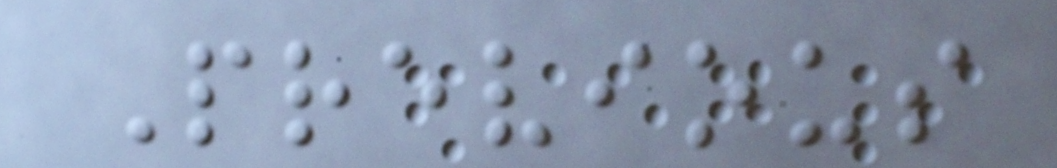Previous
